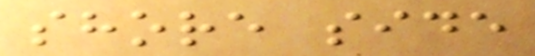shore side
